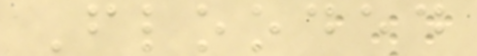Flooded
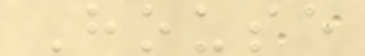House
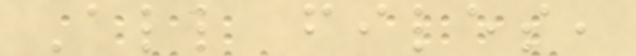All files,
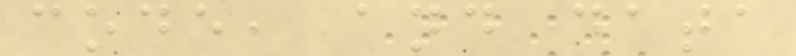code, and data
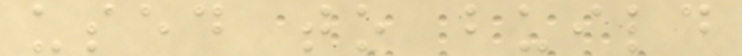used to build
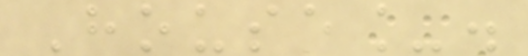House_.
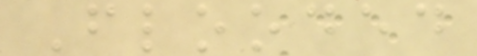Flooded
